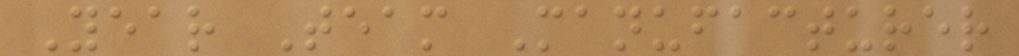Year Team Manufacturer
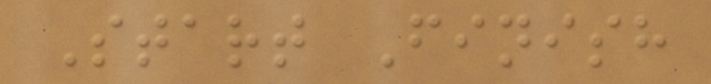Start Finish
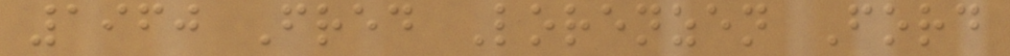1960 Fred Lorenzen Ford
